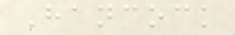Hancock
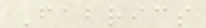Fabrics
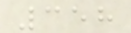358
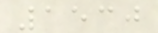1530
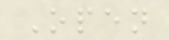Open
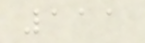111
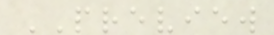PREVIEW
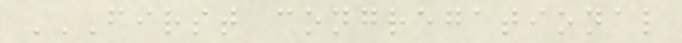FIRST CONGREGATIONAL
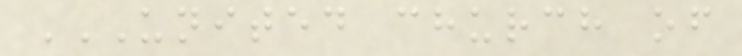UNITED CHURCH OF
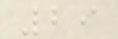29
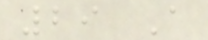29 A
